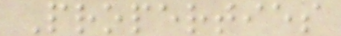Properties
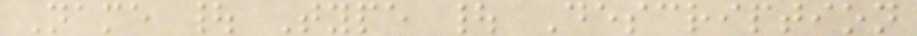Name | Type | Description
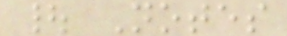| Notes
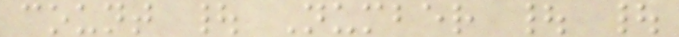count | Number | |
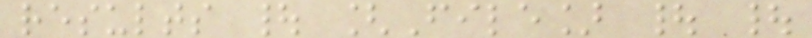results | [File] | |
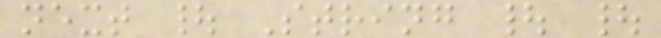next | String | |
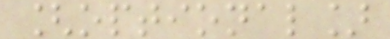[optional]
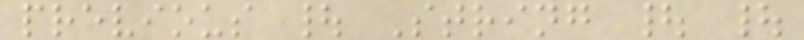previous | String | |
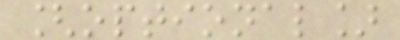[optional]
